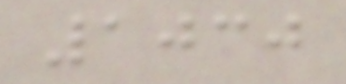1030
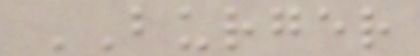BURGER
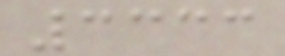3333
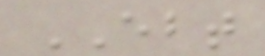EBT
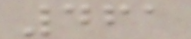461
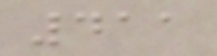411
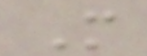M
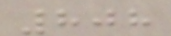808
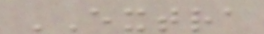EXTRA
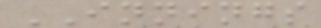INNINGS
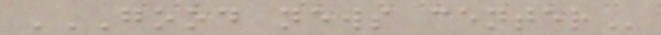GOOD NEWS CENTER
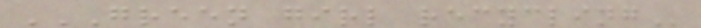GREEN GIRL RECYCLING
